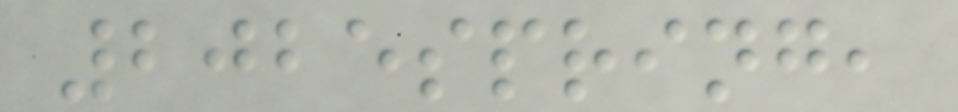2025spring,
